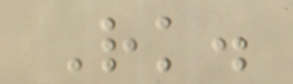Rk.
